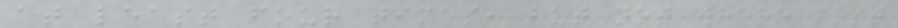at least four times, but not where most
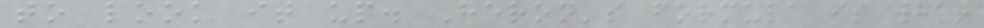to look it up. Heron's formula is what
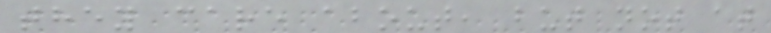they care about, but not at
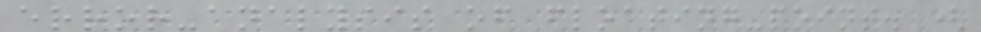error-analysis of floating-point. (
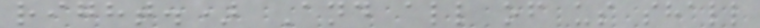right.) And all of us shall
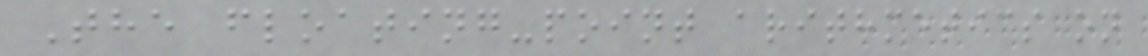The floating-point arithmetics on
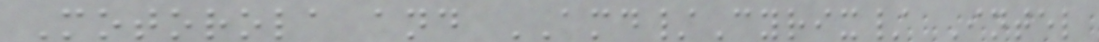Motorola and AMD/Cyrix/ Intel
